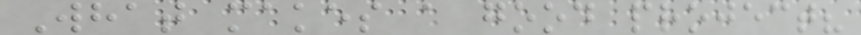What makes a good project?
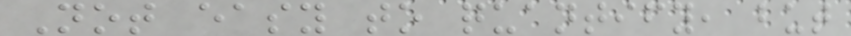Not easy to quantify, but
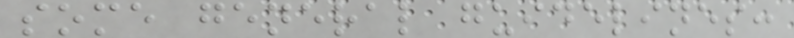some general guidelines:
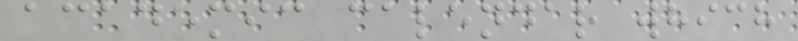academic calendar which
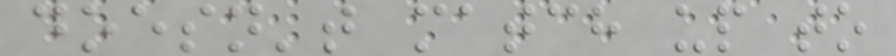doesn't match up to
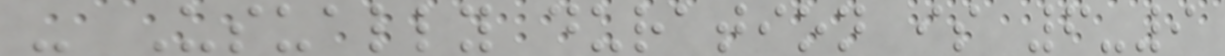- Usually duration is 6-9
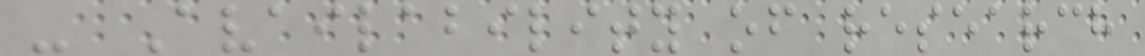- Availability of research
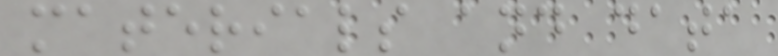materials and data
